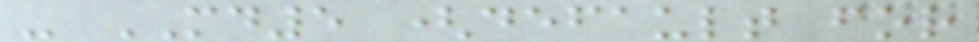- MD5 (default for
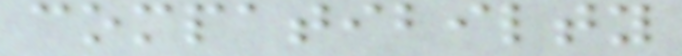compatibilty
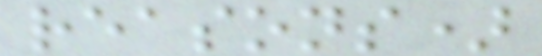reasons)
